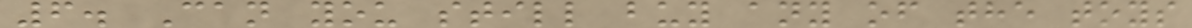6. Can you still buy any of the toys
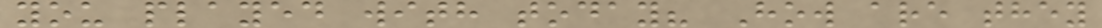you played with today? How are they
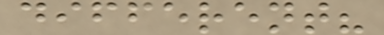different?
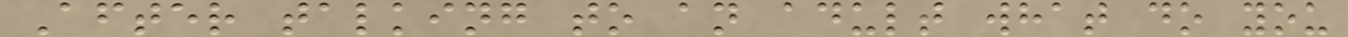After talking to an adult what do you
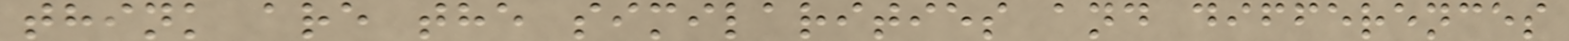think are the similarities and differences
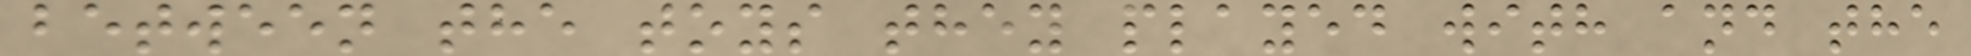between the toys they played with and the
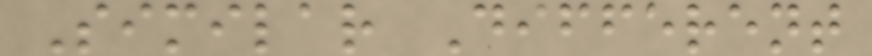Similar Different
